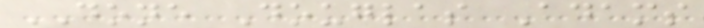DONE Douglas Adams
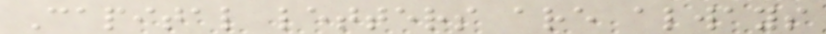Capital letters are always
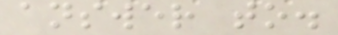answer to.
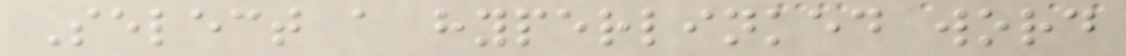Select a hyperlinked word
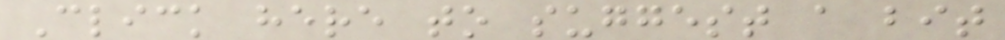Click here to suggest a bit
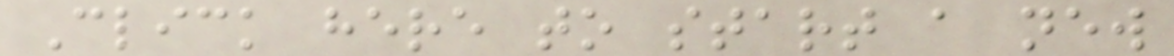Click here to start a new
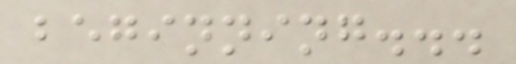beginning...
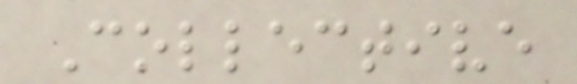Collective
